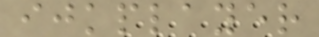ijkplayer
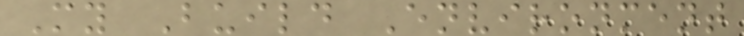My Build Environment
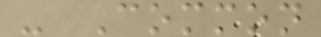- Common
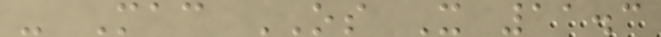- Mac OS X 11.3
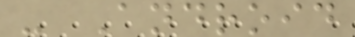- Android
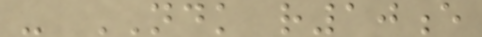- NDK r10e
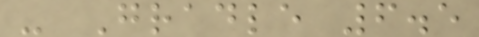- Gradle 6.5
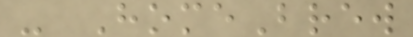- HomeBrew
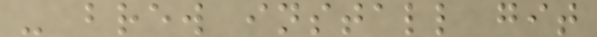- brew install git
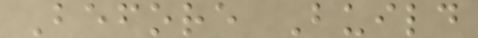Before Build
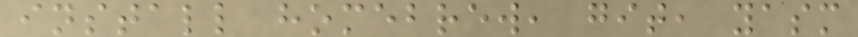install homebrew, git, yasm
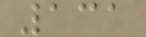131
